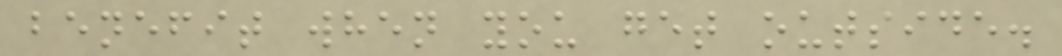benefit when you get outside.
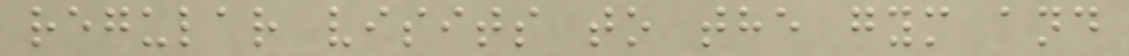regular visits to the gym and
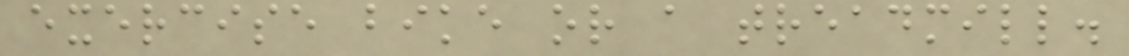exercise bike or a treadmill.
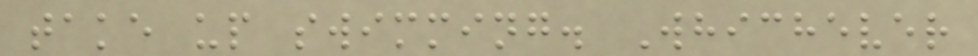take up swimming. Whichever
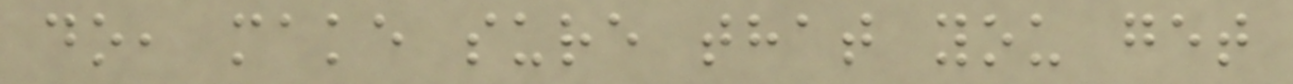do, make sure that you get
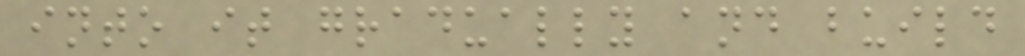into it gradually and build
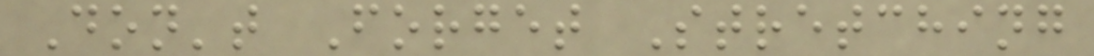Don't Forget Stretching
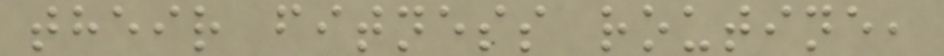their fitness routine,
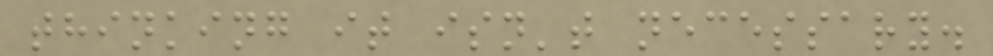thinking it isn't necessary.
